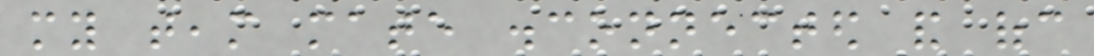my team mate disconnected and ofc
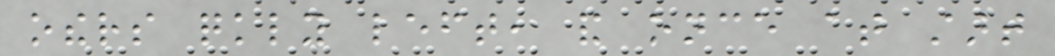others quickly left, and once at start
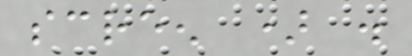screen ) .
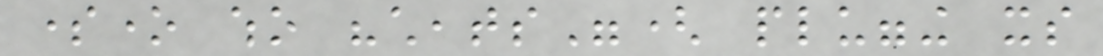someone who "cheats"( plugging its
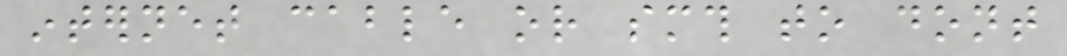internet cable or smth to dont
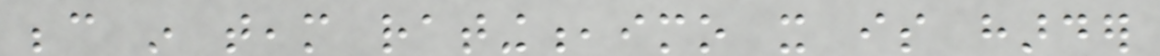because in team rating,imo it is harder
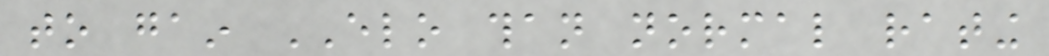to gain ELO than normal rating
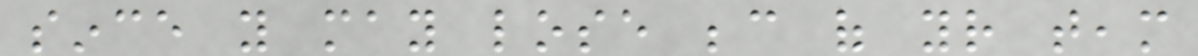since you may lose because of your team
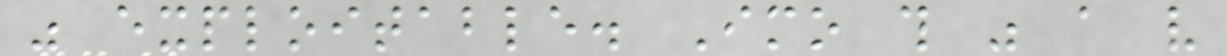was exploitable. Imo this was a very
